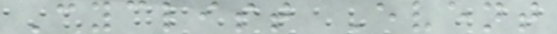Cyclist Event
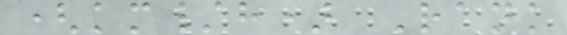(km/h) Rank
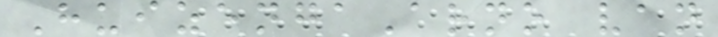HuizengaArno van
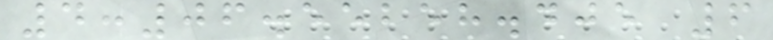4:06.55258.405 6
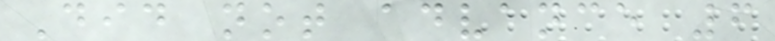Did not advance 6
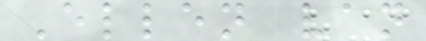Ellen van
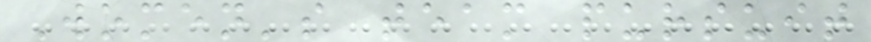Women's team pursuit
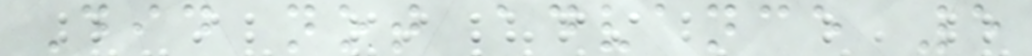Did not advance 5
